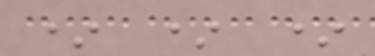* * *
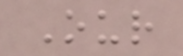Our
